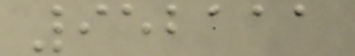952111
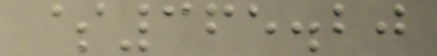$365.20
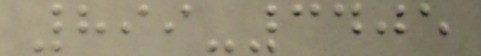899-3405
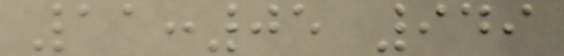11:05 949
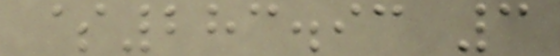$283.93 3
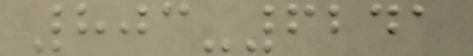803-6241
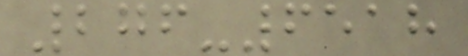276-6518
